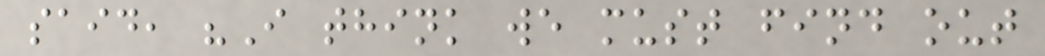said, "I think we must find out
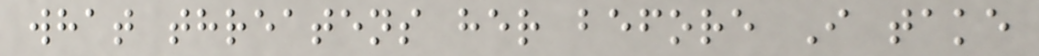what threatens her before I take
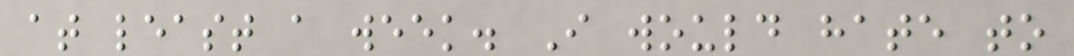at least a week. I would hate to
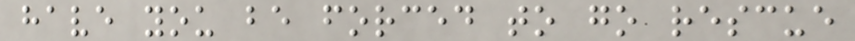have you be forced to go rescue
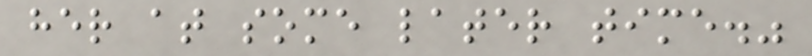her at some later time."
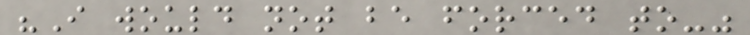"I would not be forced to-"
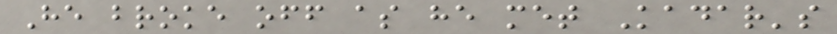He broke off as he met Kadar's
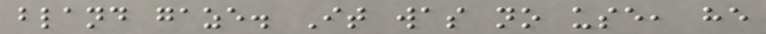bland gaze. It was no use, he
